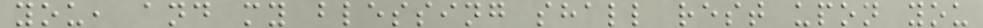you, and my blessing shall rest upon you
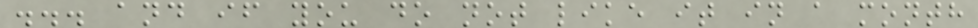... and if you do not like it in a month
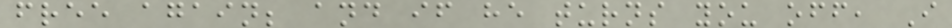free again; and if he turns you off, I
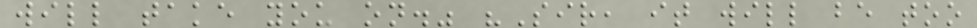will take you on." "Sir, it will be too
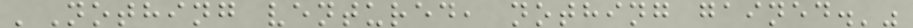'Nothing ventured, nothing gained.'"
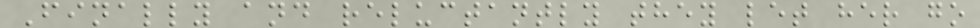Finally and reluctantly they let her go
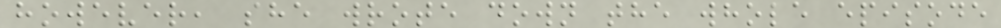however, she wrote down the whole episode
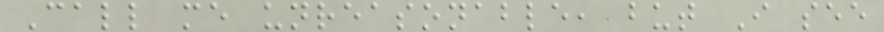Call me unreasonable, but I see
